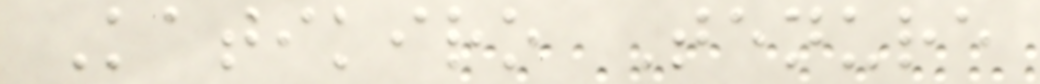Katikiro Tenure
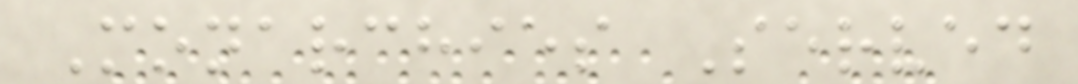Monarchies Served
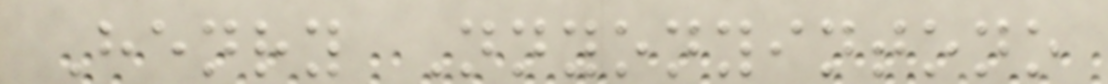Henry Nnyonyintono
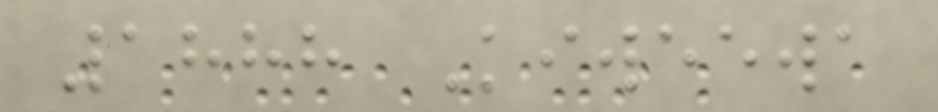1888 Kiweewa
